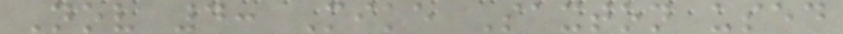Nov 4: Mike Saxton used
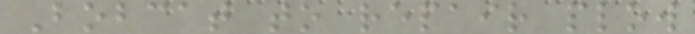Bobcat to repair plow
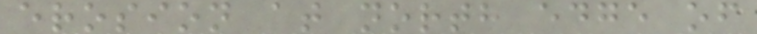erosion at north edge of
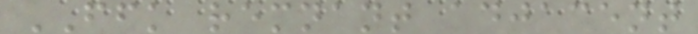FFK remnant adjacent
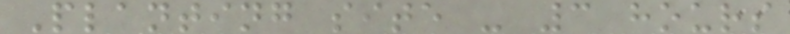Planting site - 3 hours
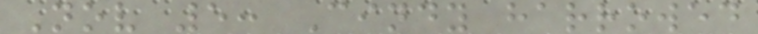Nov 5: Cindy harrowed
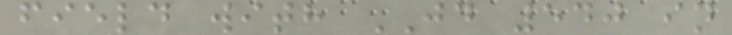field with JD 540 in
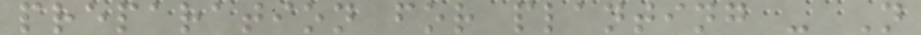preparation for planting - N
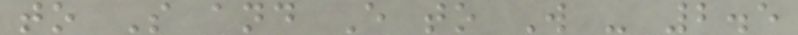to S and E to W - 2.5
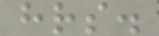hrs.
